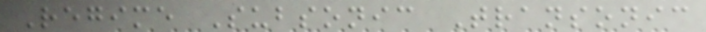Regime Subsonic Transonic
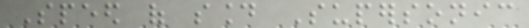Speed of sound Supersonic
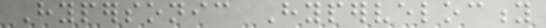Hypersonic Hypervelocity
